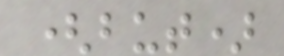(but)
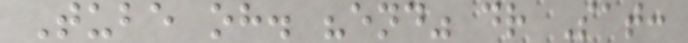Tube oh. "end" dr Sat:
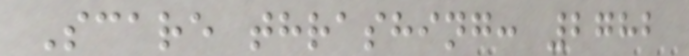Scare thrashing: 2782
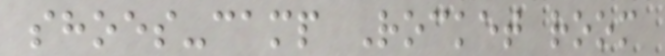shoes-camp Rocket room
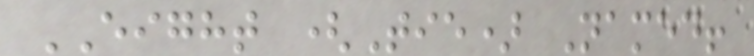EIGHT (Tie) Named!
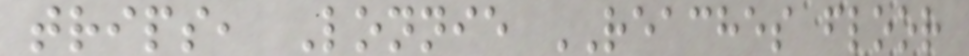trips, Lonnie REACHES floor
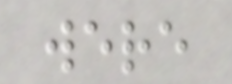were
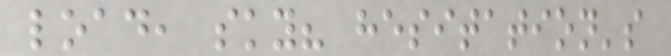load, sky? hesitation's
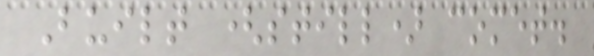Built (still) comet.
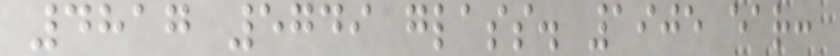4817 5749 glass. 1905 ear:
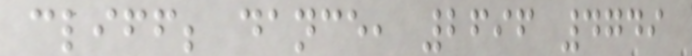cliff; dance, 2696 4749
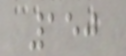150
